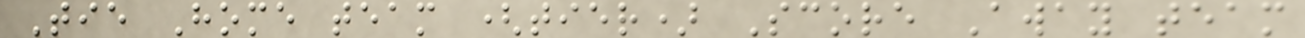Tie Home team (tier) Score Away team
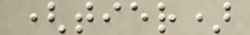(tier)
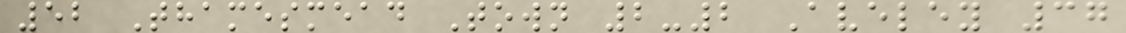52 Thamesmead Town 2-2 Aveley 37
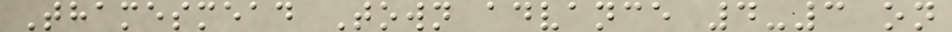Thamesmead Town advance 4-3 on
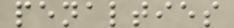penalties
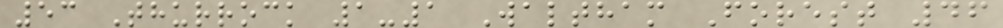53 Thurrock 1-1 Waltham Forest 46
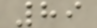89
